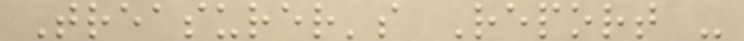Treasurer's Report -
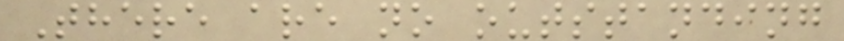There are no outstanding
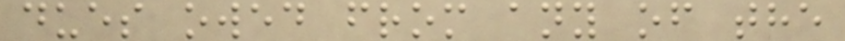dues owed from any of the
